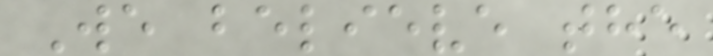We believe the
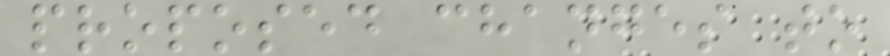proposed changes to
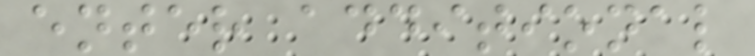enter additional
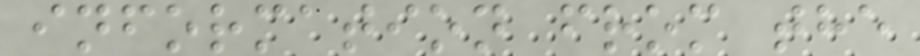information from the
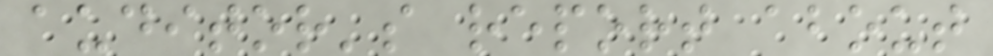auditor's report about
